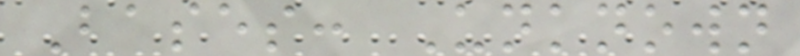Bases: Unknown
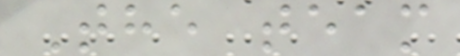The team
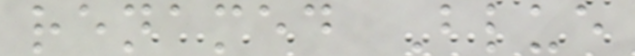renamed Blue
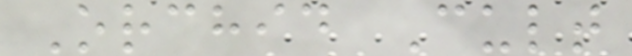Orchid Cult
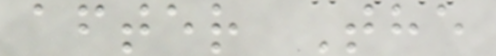after The
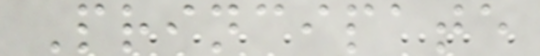Principate
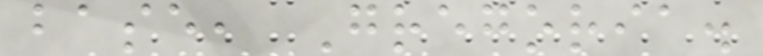base, Gregoria.
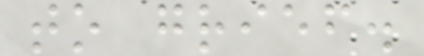to grief.
